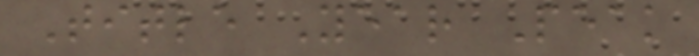Title Year Peak
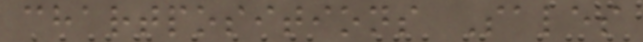chartpositions Sales
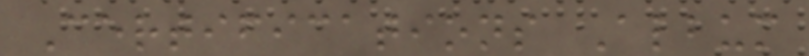Certifications Album
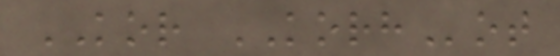KOR KORHot
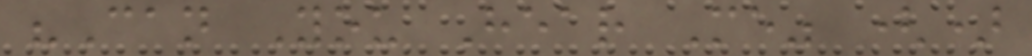"Can You Hear Me" ()
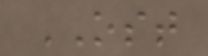OST
